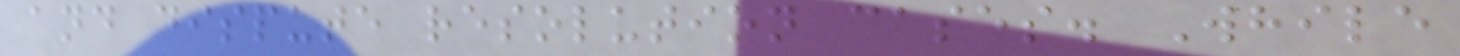and dispute resolution cases. While
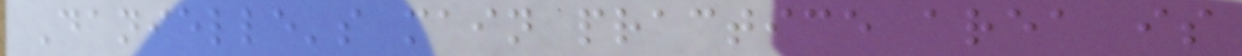Danielle's main practice area is
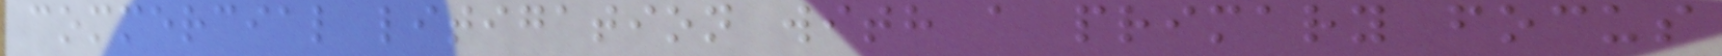commercial litigation with a primary focus
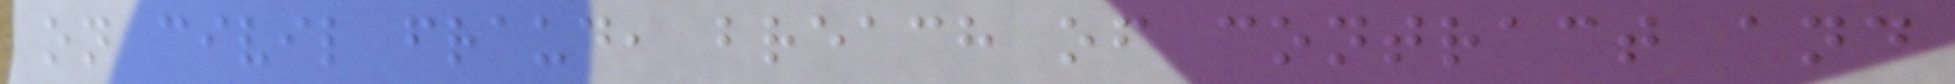on civil fraud, breach of contract and
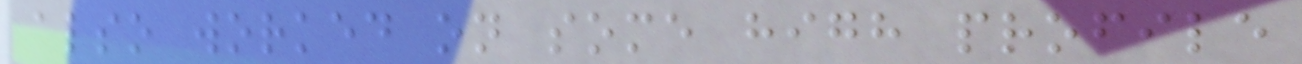also worked on some high profile
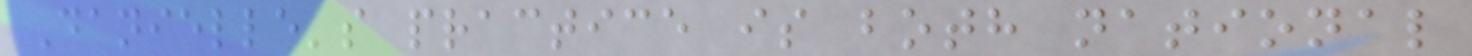Danielle's practice is both national
